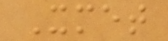Xmet
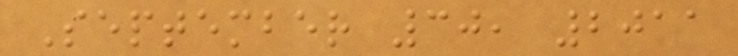September 30, 2011
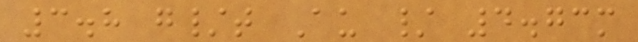3.8 g/t Au / 4.73m
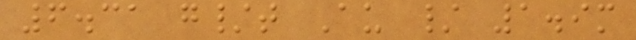6.31 g/t Au / 1.9m
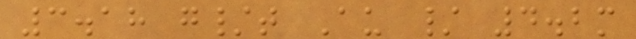3.18 g/t Au / 4.2m
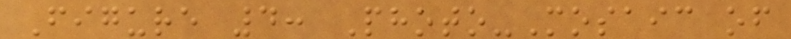Figure 4: Photo-Mosaic of
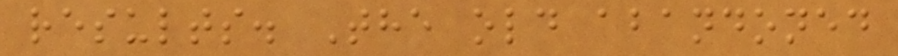results. The old abandoned
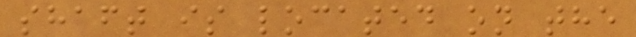shaft is located on the
